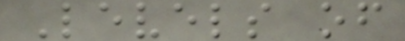Levels of
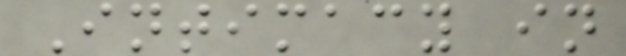Intimacy in
